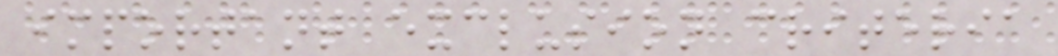important exclusion criteria
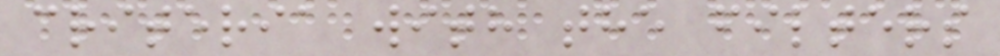criteria with the filters
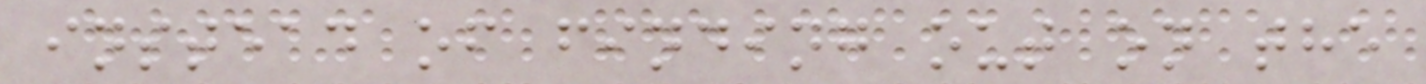instead of finding out on the
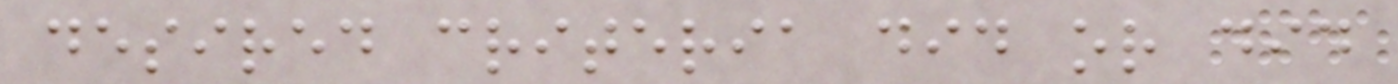desired criteria did or did
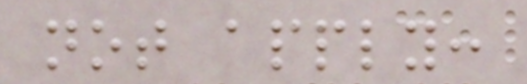not apply:
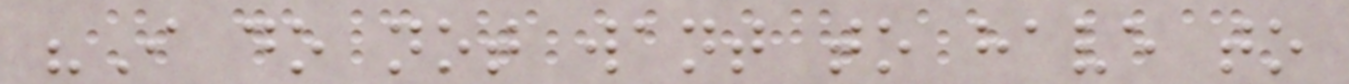"I do not want to have to
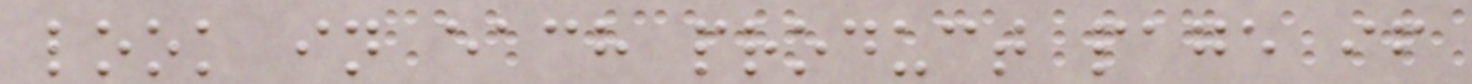look in each product page if
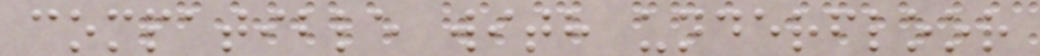compatible with underfloor
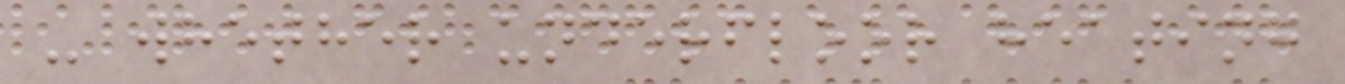- whether underfloor heating
